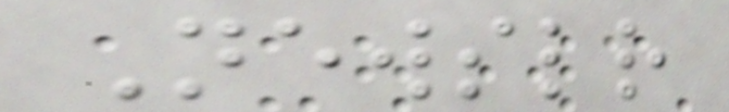Newsletter
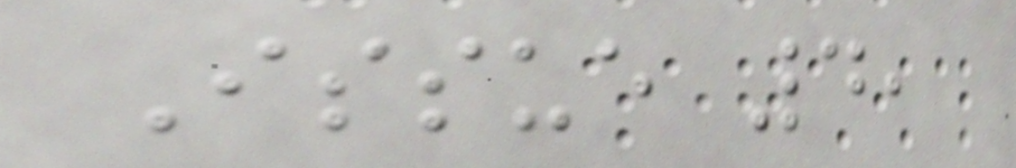Issue 4,
